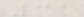31
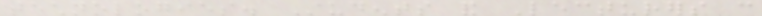technologies. Students and Lecturers can
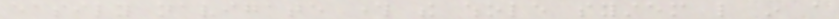easily navigate through the whole system like in a
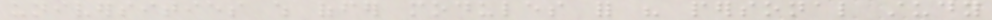universities which offer modules for his personal study
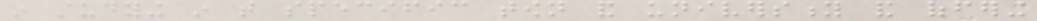in studying in that specific town and university and offering
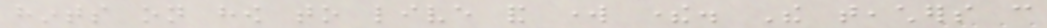hints on how to live and work there. The teachers can
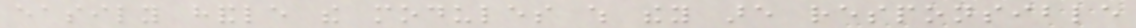easily handle the modules which they are responsible
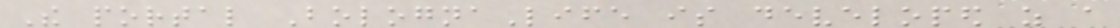The portal BolognaLife is developed as a
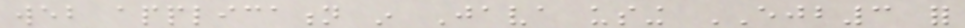web application in Java using EJB3 for
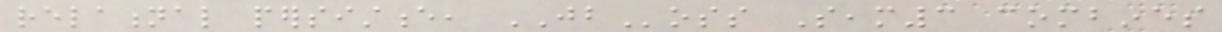relational persistence, JBoss Seam3 combines
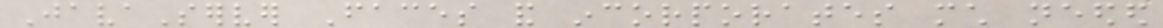JavaServer Faces and incorporates much needed
